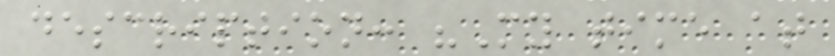description: "My time at
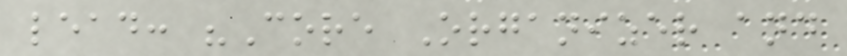lead: "Core Organizer and
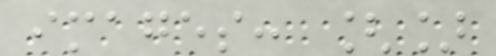images: []
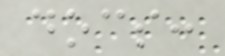docs:
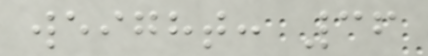weight: 36
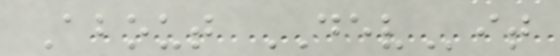About DEVit
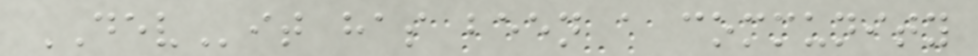DEVit has been a community
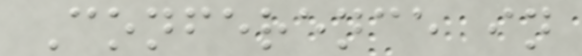Conference in
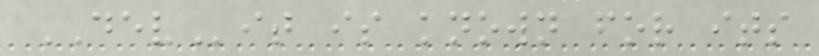DEVit is known for its
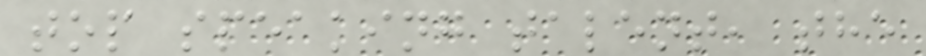top speaking talent, the
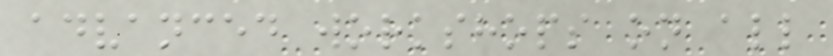advanced workshops on all
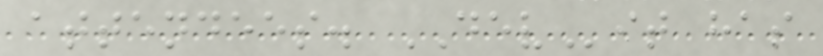attendees. DEVit has
